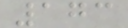173
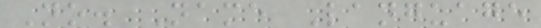No. Name Language
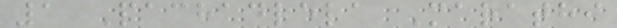1 Pachadlela Marathi
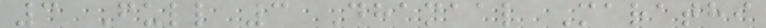3 Full 3 Dhamaal Marathi
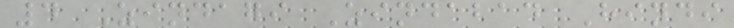4 Zindagi Zindabad Hindi
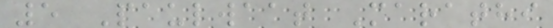5 Paulwaat Marathi
